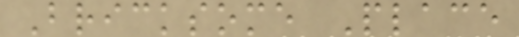Bricksome Place
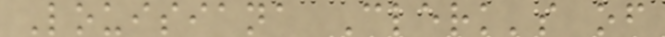Louisiana Clerk's of
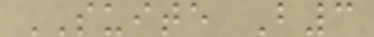SUITE B3
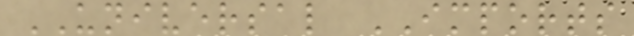UNIVERSAL IMPORTS
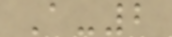A-2
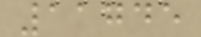11745
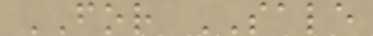FOR SALE
